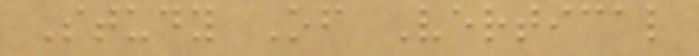Study Of Vertical
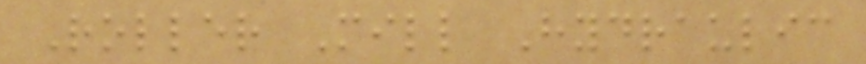Roller Mill Hydraulic
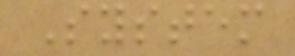System
